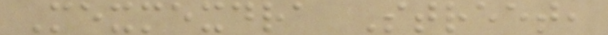Mexmexdra Street,
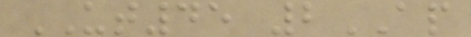UT45 2AP
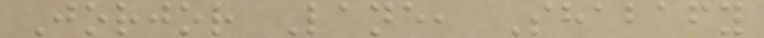Jorjor Lane, Shabafy
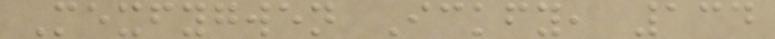Mexfygwen Ickfy, 134
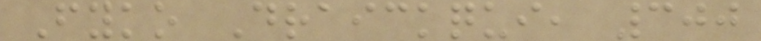Fyko Draickqui, 300
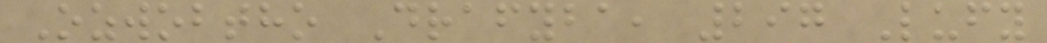Ozwobtho Drafyba, 297 Lufy
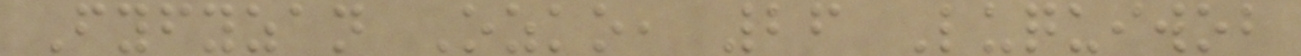Fyfyzan Ozko, 26 Luquiwob
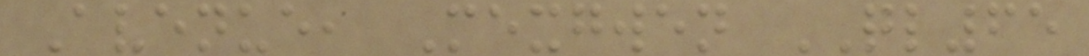Avenue, Mexgwen QL65
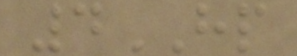4HP
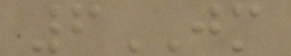6JM
